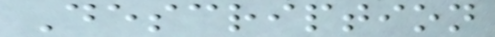Description
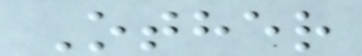Other
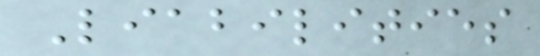Liabilities
